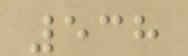538
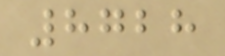8728
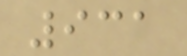931
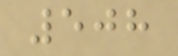508
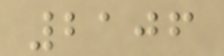2106
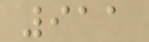911
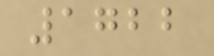1722
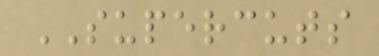SUPERCUTS
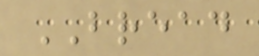BREAD
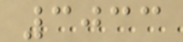3033
